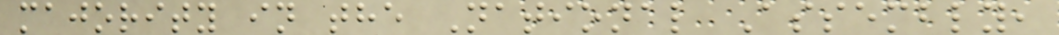majority in the National Assembly,
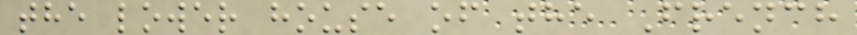the lower house of the French
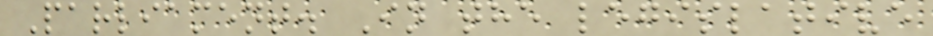Parliament. In the legislative
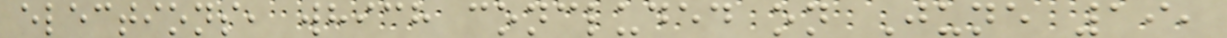elections, which concluded on June 19,
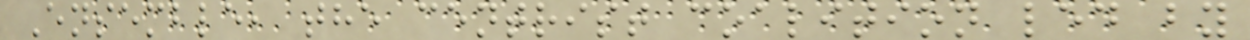Ensemble, the centrist coalition led by
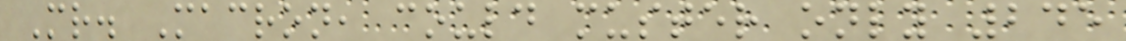Mr. Macron, could muster only 245
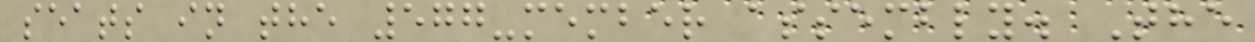seats in the 577-member assembly. The
